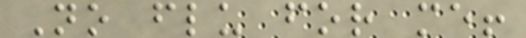No flu for me!
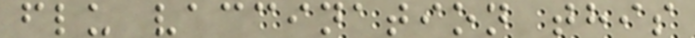flu vaccination this
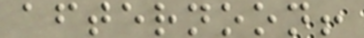afternoon!
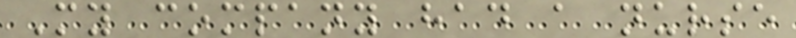My company had a nurse
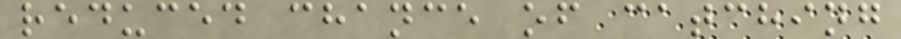reduced chance of catching
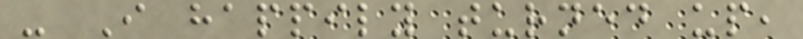- I happily turned up,
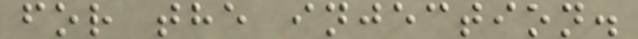for the injection.
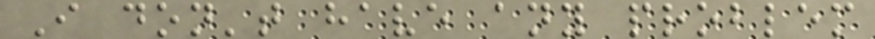I don't have any problem
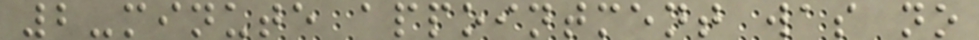2-minute appointment was no
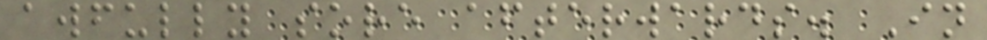awfully sore afterwards. In
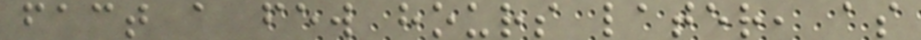fact a few hours later, as
